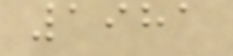1981
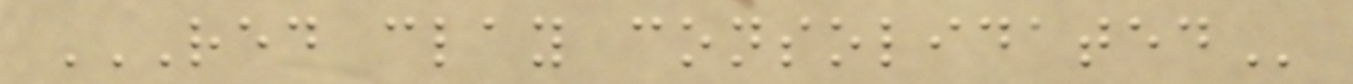RED CLAY CONSOLIDATED
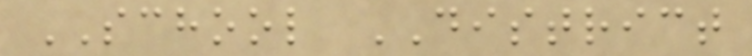SCHOOL DISTRICT
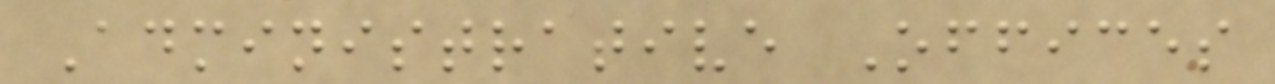Administrative Offices
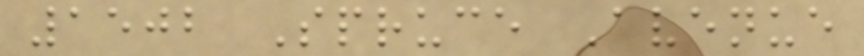1502 Spruce Avenue
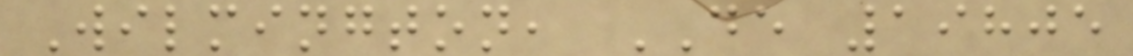Wilmington, DE 19805
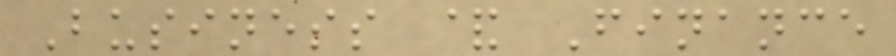Business & Finance
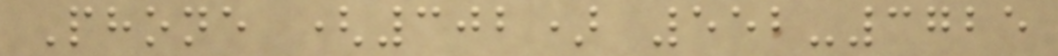Phone (302) 552-3725
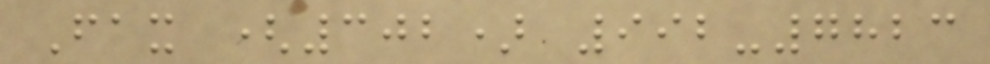Fax (302) 992-7823
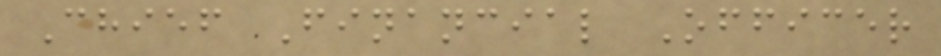Chief Financial Officer
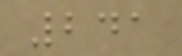241
